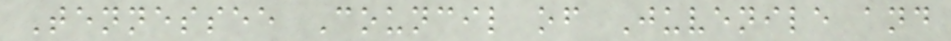Tennessee Council of Juvenile and
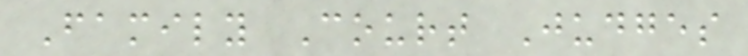Family Court Judges
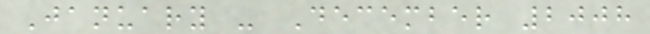January - December 2008
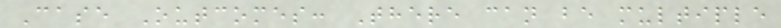Case Outcomes: There can be multiple
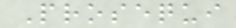Prosequi
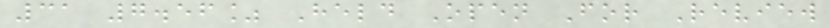31 7.56% Held Open For Review
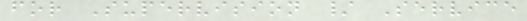for Supervision / Service
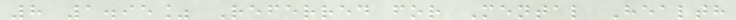8 1.95% Referred for Mental Health
